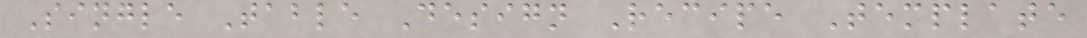Single Table Design Recipe Template
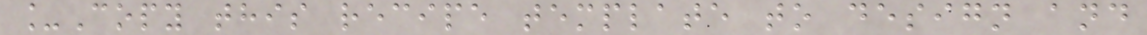_Copy this recipe template to design and
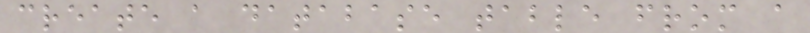create a database table from a
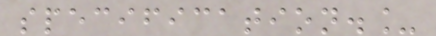specification._
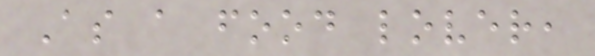As a food lover,
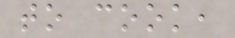to cook,
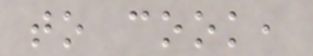to cook,
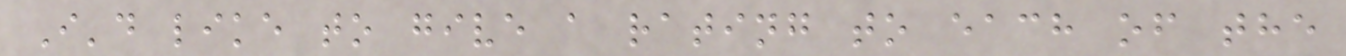I'd like to give a rating to each of the
